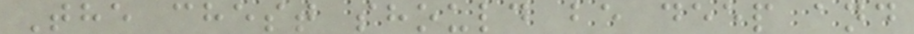The chest should be deep and
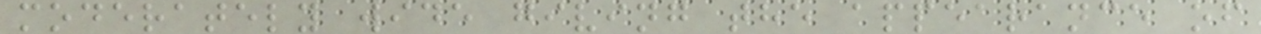moderately wide giving the appearance of
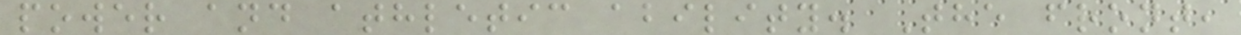power and athletic ability. The front,
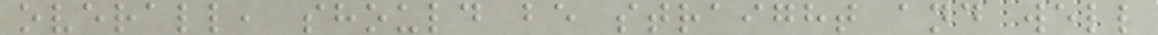overall, should be straight and well
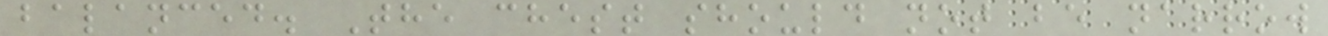balanced. The chest should not be narrow
